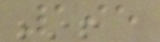195
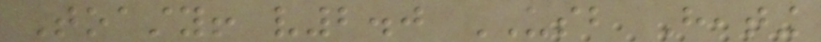Toasty! v2.0 USB Heating
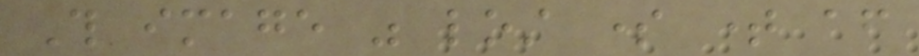This image was lost some time after
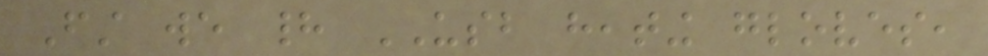First we had USB heating gloves,
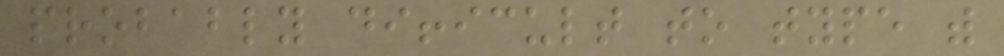probably difficult to type with
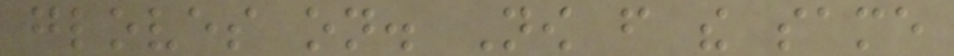gloves on. Now from the same
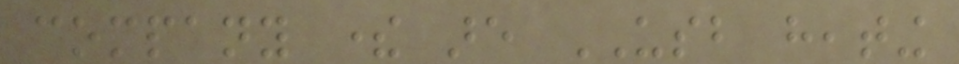company there are USB heating
